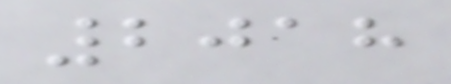2018
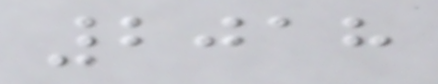2018
